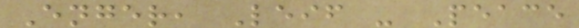Enger, Leif - Peace
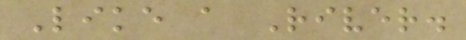Like a River.
